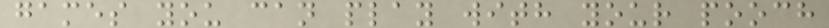games you can play with your pooch
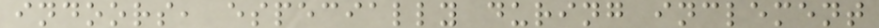indoors, especially during inclement
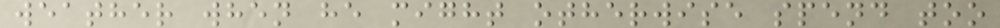weather when he might otherwise spend too
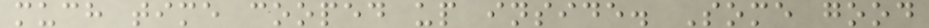much time cooped up inside. Some good
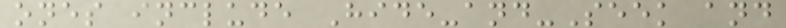ones include Hide-and-Seek and
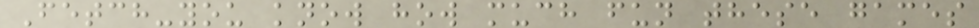Fetch-you know how much fun these games
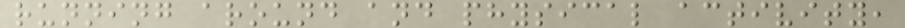running around and physical activity,
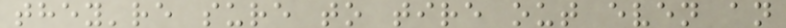they're sure to tire out even an
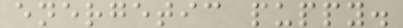energetic puppy.
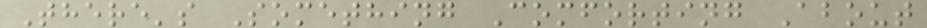There's Something Comforting About
